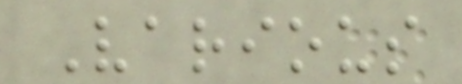Various
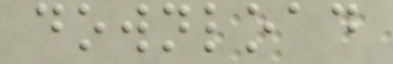download
